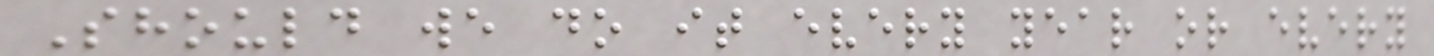Should we do it every year or every
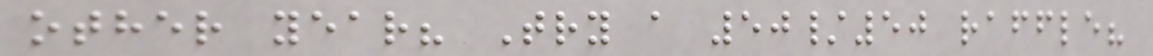other year? Try a 50/50 raffle?
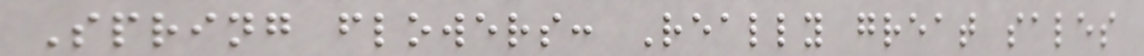Spring flowers: Really great sales
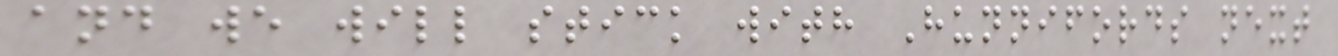and we will stick with Hunnifords next
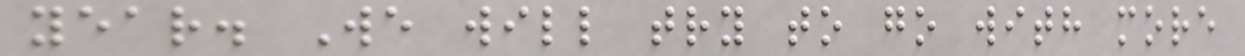year. We will try to go with more
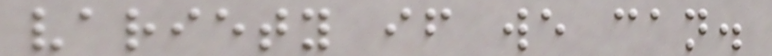variety if we can.
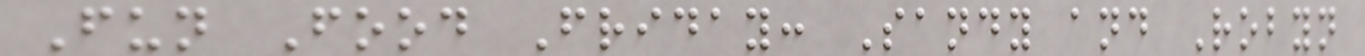Fun Food Friday: Sandy and Robyn
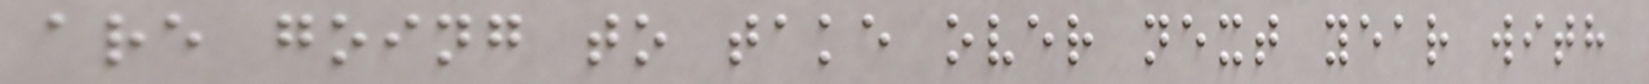are going to take over next year with
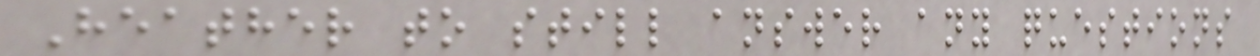Heather to still answer any questions
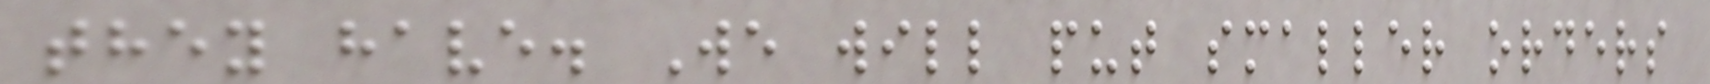they have. We will put smaller orders
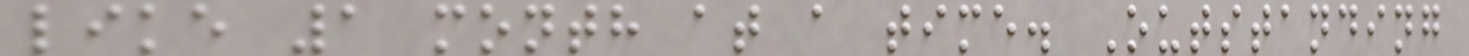like 1 month at a time. Outstanding
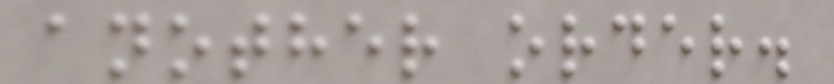another order.
